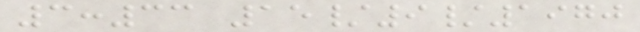3:33 15/9/1970
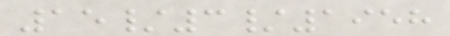15/3/1958
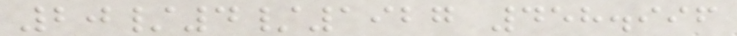20/4/1927 458.996
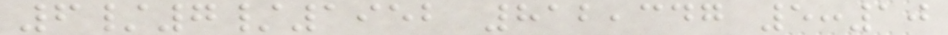6/7/1952 812,347 5:10
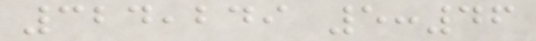324,249 5:46
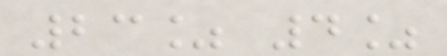23% 4%
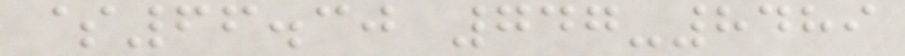$66.30 747-8489
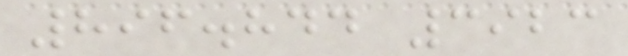896.844 3923
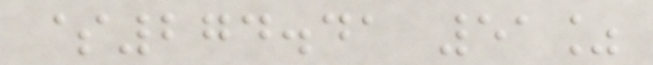$274.41 51%
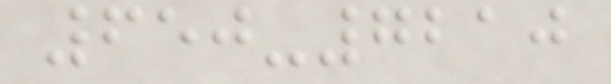650-7210
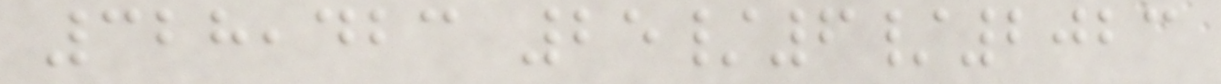328,423 25/6/2023
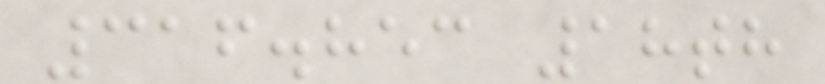316.853 18th
